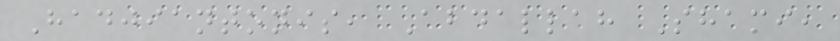Hadjiantonis, Abdallah Shami,
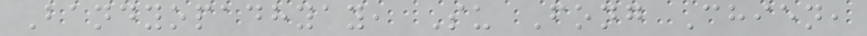Bandyopadhyay, Su Fong Chien,
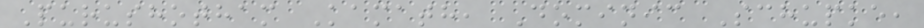Purushotham Kamath, Dominic Schupke,
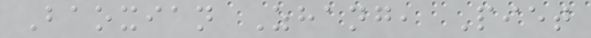Baoxian Zhang, Piet
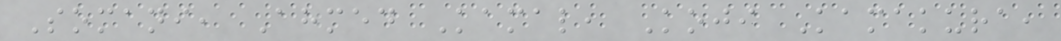Somani, Ahmed Kamal, Koji Kamakura,
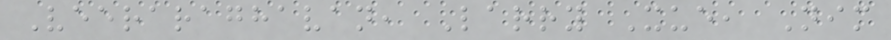Veeraraghavan, Larry Xue, Nim
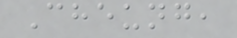Cheung,
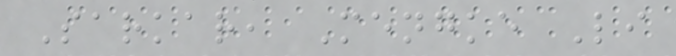Sarkar, Mengke Li
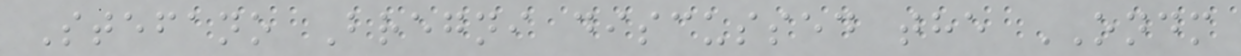Stefano Bregni discussed the ONDM
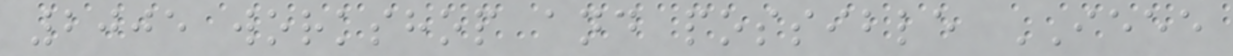2005 workshop and possible IEEE
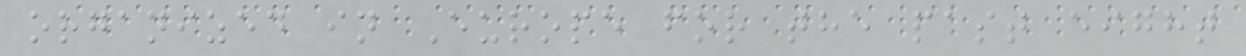organized in Europe for the past eight
